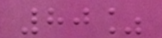80%
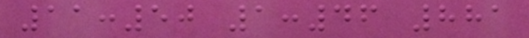11:50 1:46 881
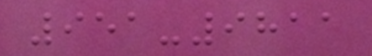951-9811
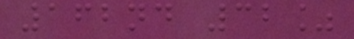162nd 32%
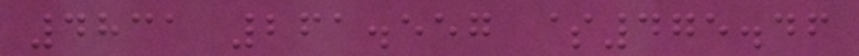4831 261.557 $475.46
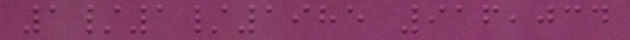1/1/1985 916,034
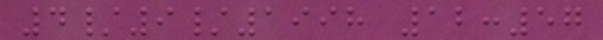4/9/1998 12:57
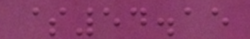$54.15
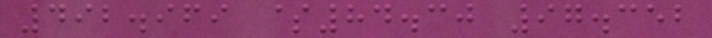492.969 $84.30 97.352
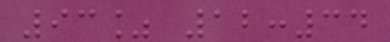93% 12:34
